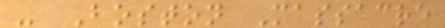- Boston Massacre
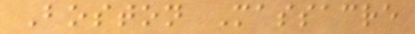Boston Massacre
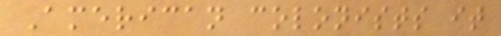American colonists it
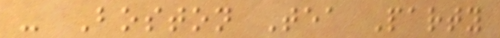- Boston Tea Party
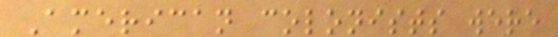American colonists were
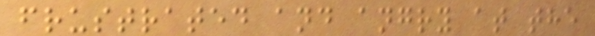frustrated and angry at the
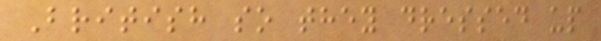British so they dressed up
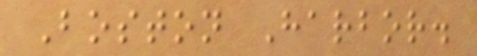Boston Harbor.
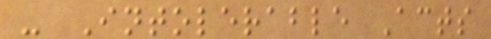- Intolerable Acts
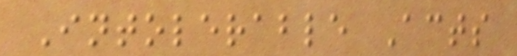Intolerable Acts
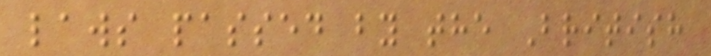laws passed by the British
